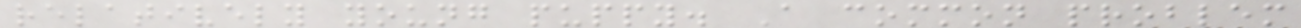relatively young puppy. A common problem
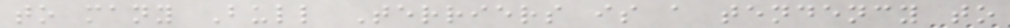to many Bull Terriers is a tendency to
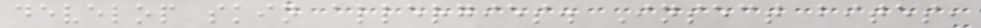develop skin allergies. Insect bites,
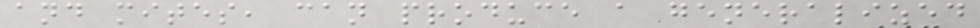and mites, can produce a generalized
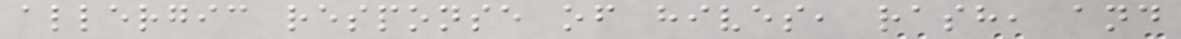allergic response of hives, rash, and
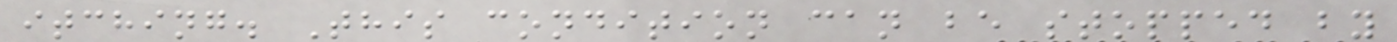itching. This condition can be stopped by
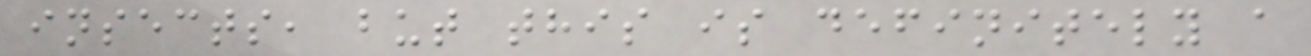insects, but this is definitely a
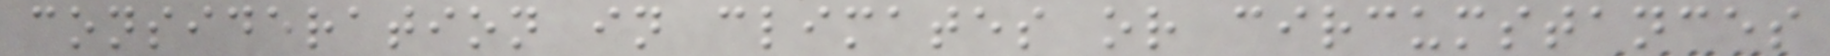consideration in climates or circumstances
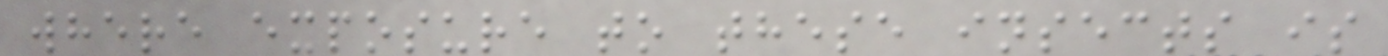where exposure to these insects is
